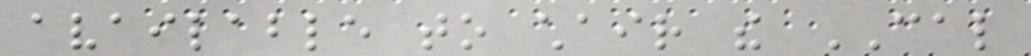available to chair the CAL
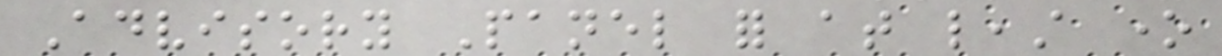Advisory Panel for at least one
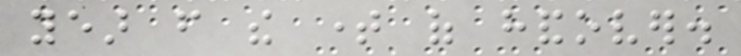year from the time of handover.
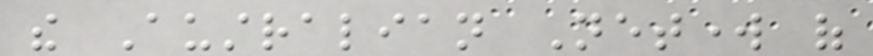the Australian Network of
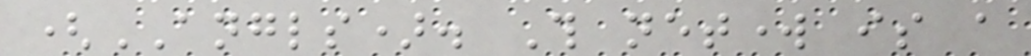(ANGLS). This network is a
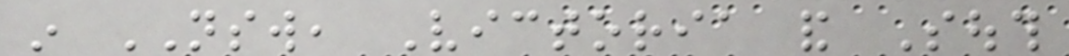in NSW, Victoria and South
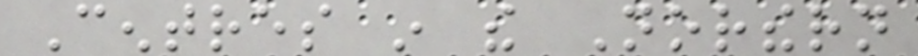Centres in the Northern
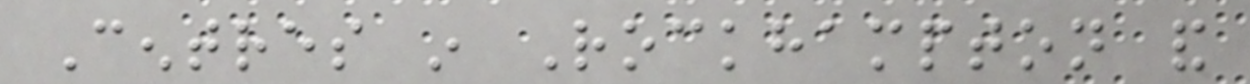Centres in Rockhampton and
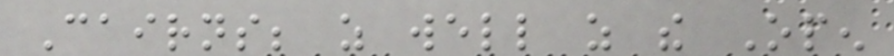Cairns; as well as the Open
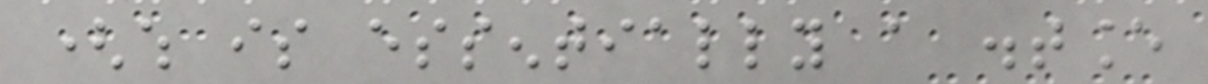(which is essentially a distance
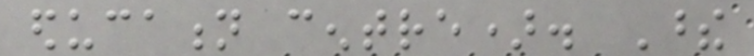education centre). These
